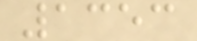1353
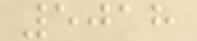5018
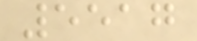5517
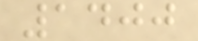1400
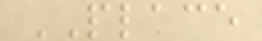PLACE
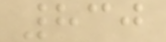830
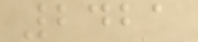2421
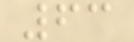63
